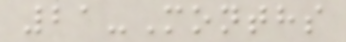21-Months
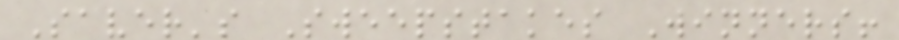Saver's Sweepstakes Winners!
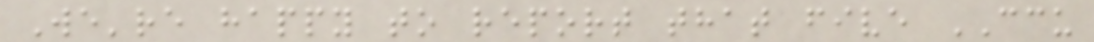We're happy to report that five CCU
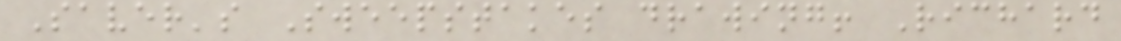Saver's Sweepstakes drawing! Richard
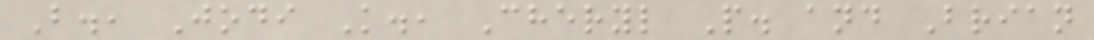B., Jodi K., Cheryl P. and Brian
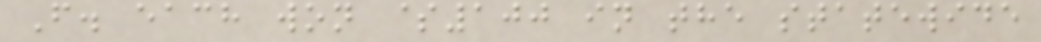F. each won $100 in the statewide
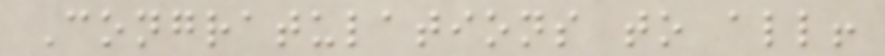Congratulations to all!
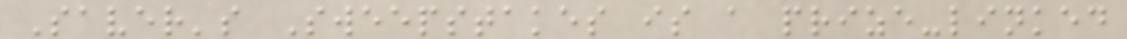Saver's Sweepstakes is a prize-linked
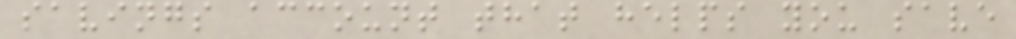savings account that helps you save
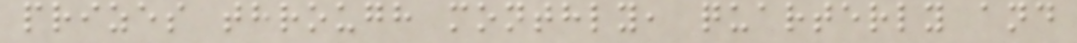prizes through monthly, quarterly and
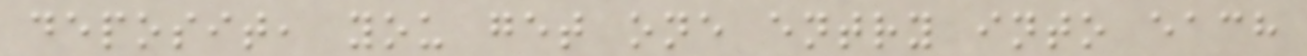deposit, you get one entry into each
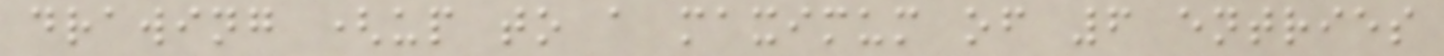drawing (up to a maximum of 6 entries
